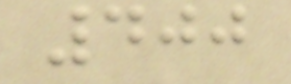400
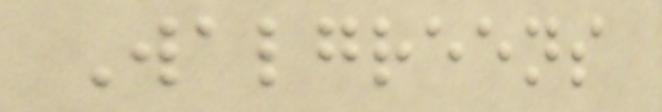Walgreens
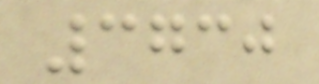3730
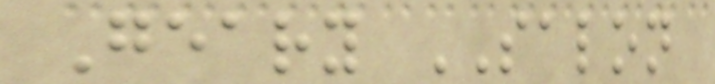Geary SALON
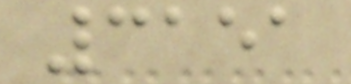3151
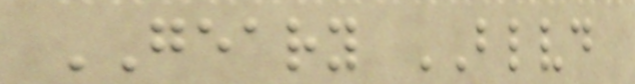GEARY BLVD
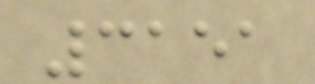3151
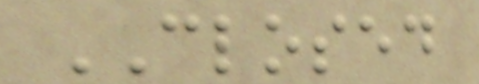CLOSED
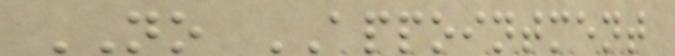NO APPOINTMENT
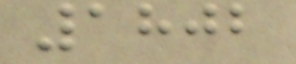1802
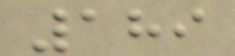189
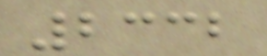2332
